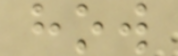how
